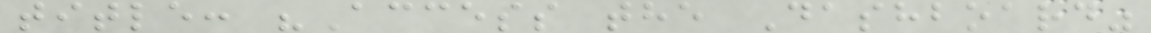title: "Access the Dashboard"
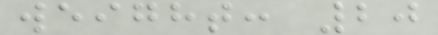weight: 20
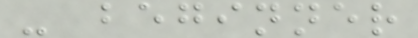- beginner
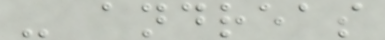- andreas
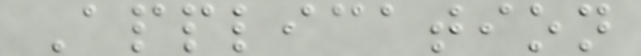Application
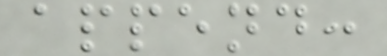append:
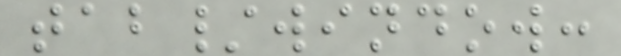tab/window:
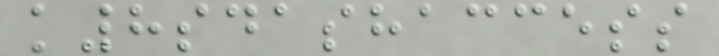k8sdashaccess
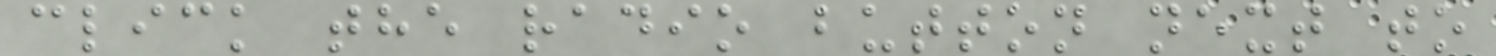click the radio button next to
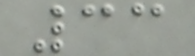33
